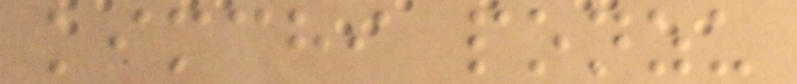kimchi ponzu
